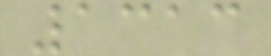1313
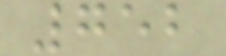752
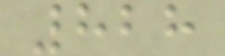828
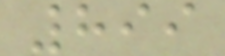899
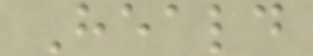Heald
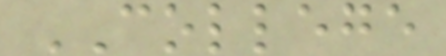COLLEGE
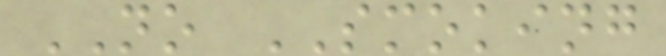NO SMOKING
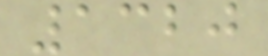1320
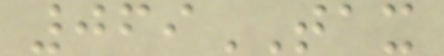069TAX
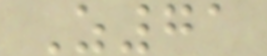Z71
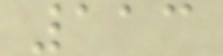113
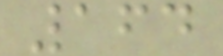164
